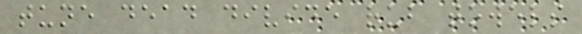tune dead divide rub towels
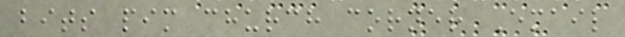bits pim church corner Email
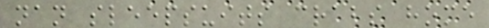nan sleepsuits crabs home
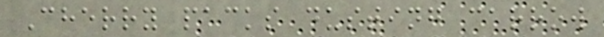Cherry packs dusting carrow
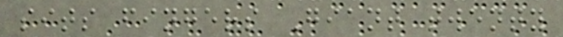sits fingers Giant twenty
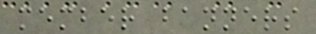member banners
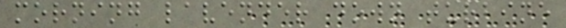morning lavender down turbine
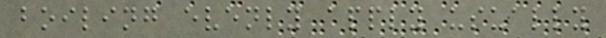boiling evenly apply usually
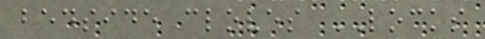bedside cloves LOCKS
